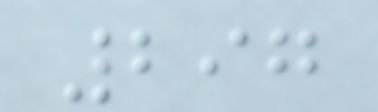297
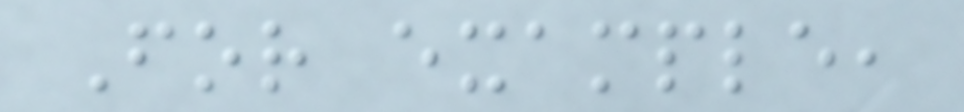For example,
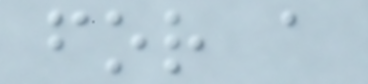for a
